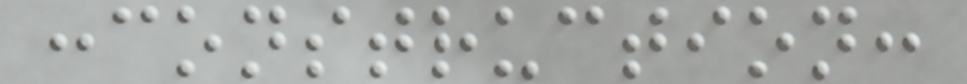:construction:
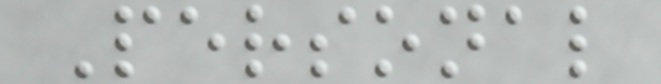Personal
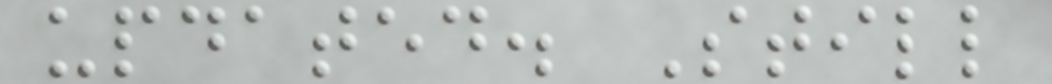updated. Still
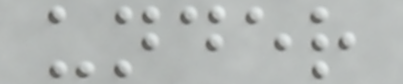under
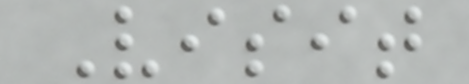Visit
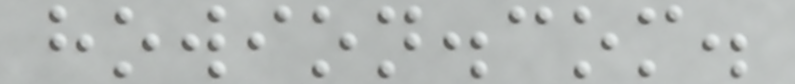howion.com.
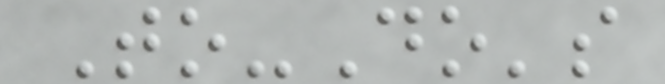To-Do's
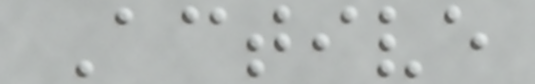Active
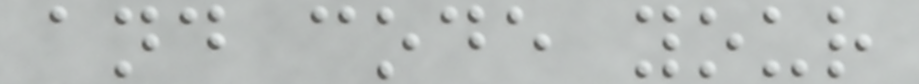and code your
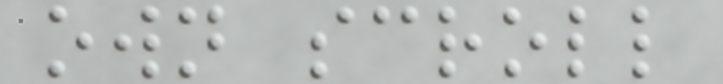own scroll
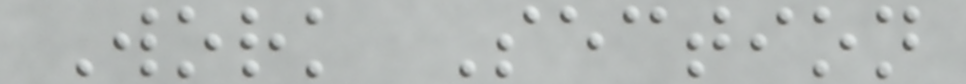Work Section
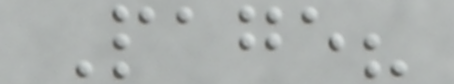Page?
